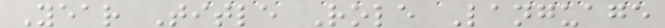Year Title Role Language
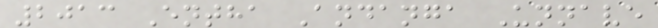2013 Entha Andanga Unnave
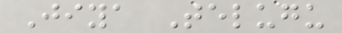Jiya Telugu
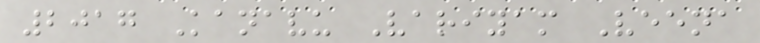2017 Kanavu Variyam Veena
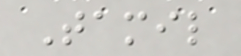Tamil
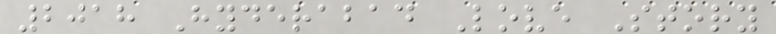2018 Hyderabad Love Story
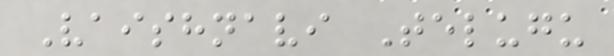Vaishnavi Telugu
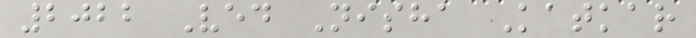2022 Ved Nisha Katkar
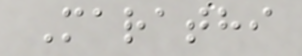Marathi
